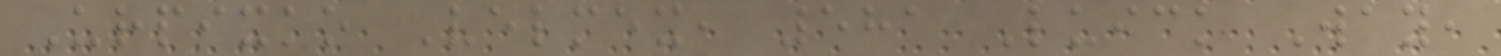Urpixko Velmex, 581 Luick Way,
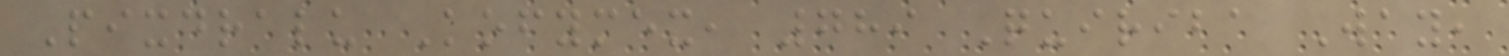Pixdralu Kofymex, 789 Quiriba Way,
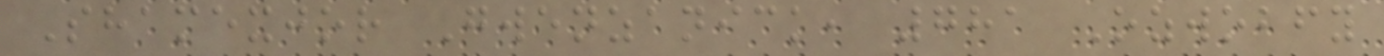Shamexjor Gwenzanick, 781 Ozwobfy
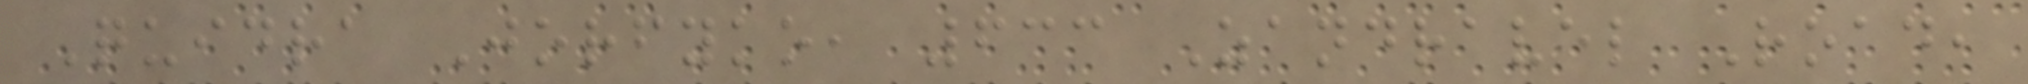Quidra Jorfyko, 633 Zandravel Road,
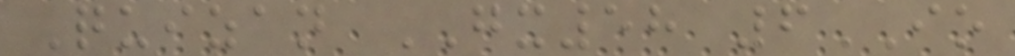Quizan GX58 6IO
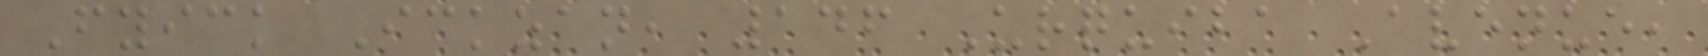Fyick Ickzan, 146 Urquiba Avenue,
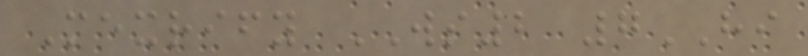Mexrify WS2 7HI
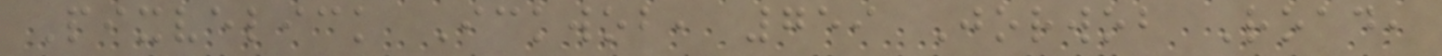Pixvelick Ickwob, 759 Jorwob Road,
